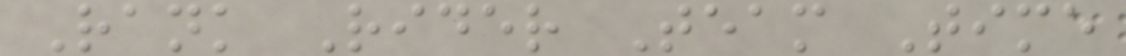Rank Rider Team Time
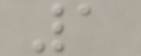1
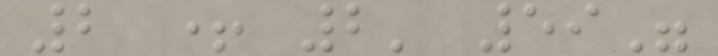2 + 2' 59"
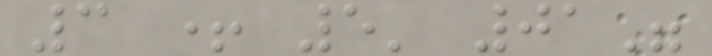3 + 5' 01"
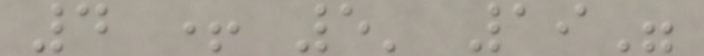4 + 5' 19"
